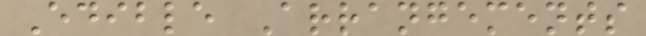Edible Arrangements
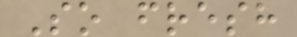So fresh
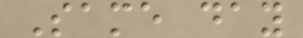Same day
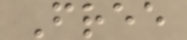Free
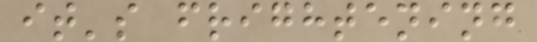it's frightening
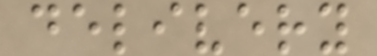delivery
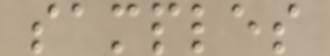samples
